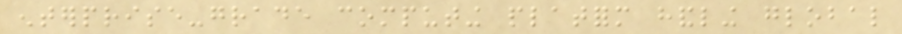enterprise-grade computing platform handling global
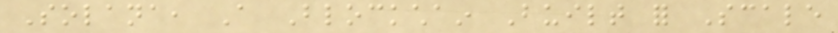Solana, A Blockchain Built for Scale
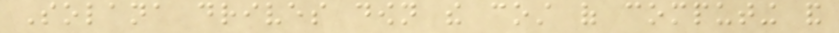Solana drives down the cost of computing and
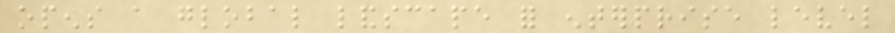opens a global landscape for enterprise level
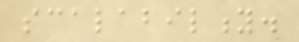scalability.
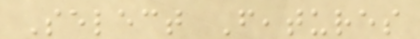Select Features
